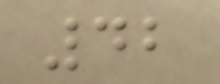42
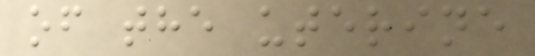of the uterine
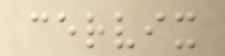cervix
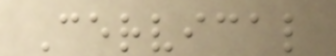Cervical
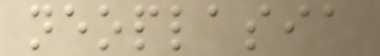neoplasia
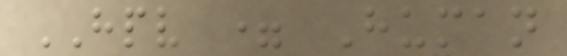HPV = Human
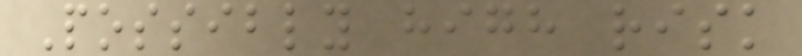Possibly high risk
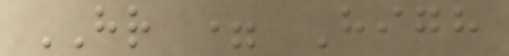HR = High
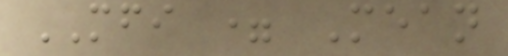MFI = Mean
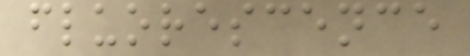fluorescence
